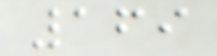169
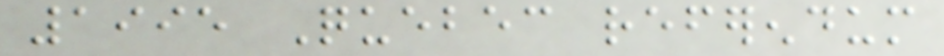1995 Quebec referendum
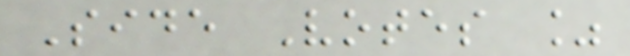Side Votes %
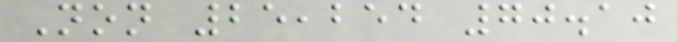Non 25,254 70.10
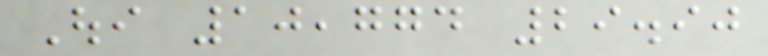Oui 10,774 29.90
